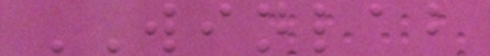WINLAB
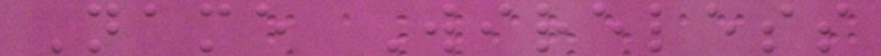Name Wireless
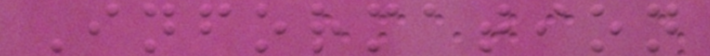Information
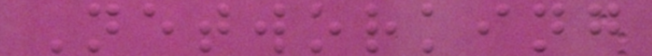Networking
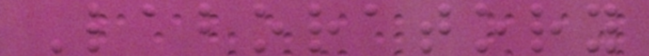Laboratory
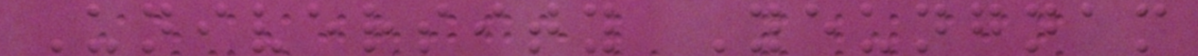University Yeungnam
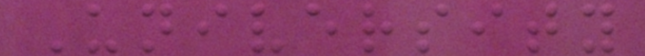University
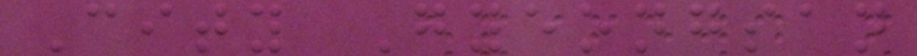City Gyeongsan
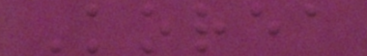Korea
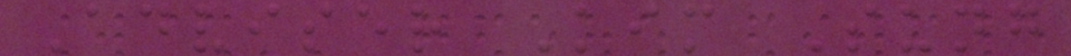Adviser Kim Sung
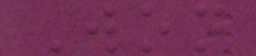Won
